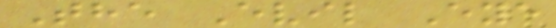The Evil Eye
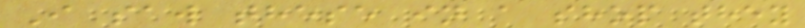I saw these in a shop they
